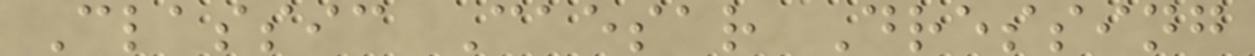Classic Caesar Dressing
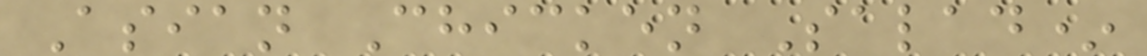Asian Chicken Salad*
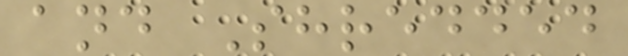and Shredded
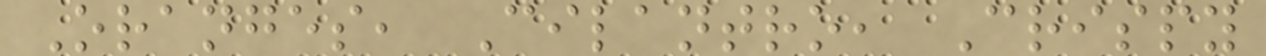Oranges, Cilantro, Crispy
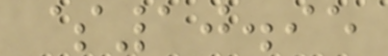$10.95
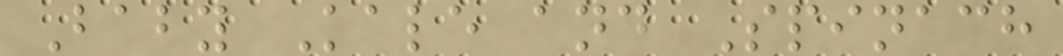Baby Kale and Spinach
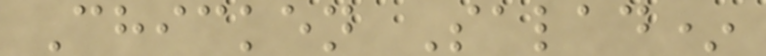Chicken Salad*
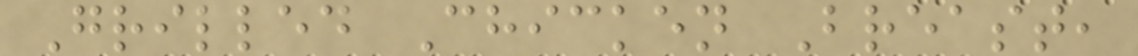Grilled Chicken Breast,
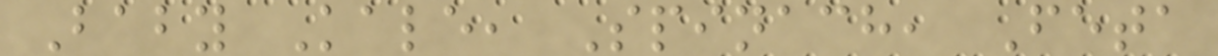Baby Kale, Spinach, Feta
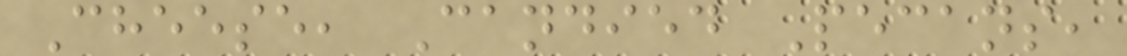Cheese, Candied Pecans,
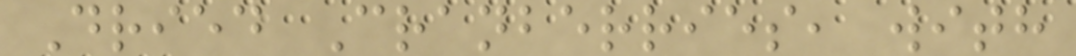Dried Cranberries, with
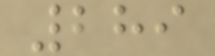289
